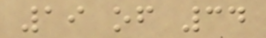19 of 34
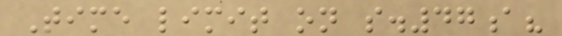Time limit on s.47a?
